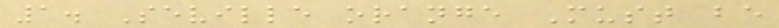1. Seville orange Must be
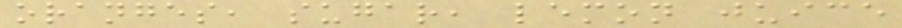oranges, sugar, lemon juice
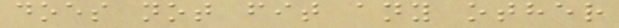does not fit any other
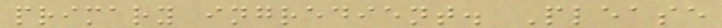primary ingredient. Please
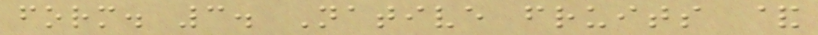form. 3. Native fruits &
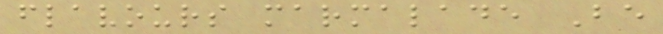flavours marmalade Be
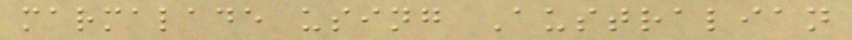marmalade using Australian
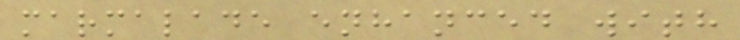marmalade enhanced with
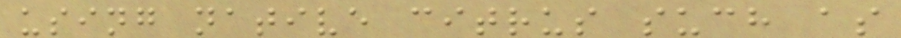using native citrus such as
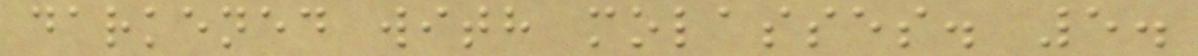darkened with molasses. 5.
